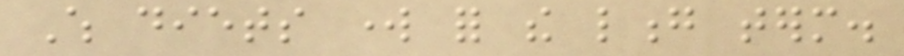Which diets work for the long term.
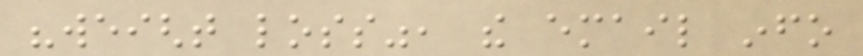"weight loss", the email info
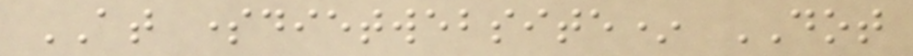AT somedietwebsite* DOT
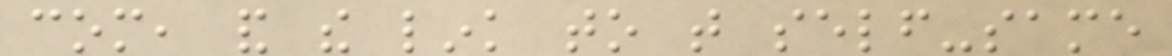com, and the link to that self-same
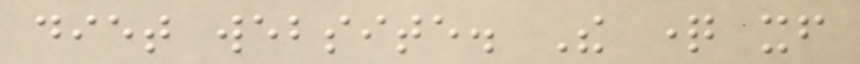diet website. The question itself
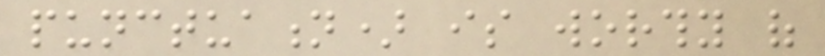punctuation) is worthy of
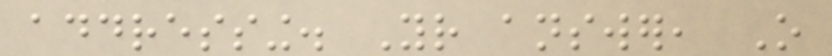addressing. Your answer, O
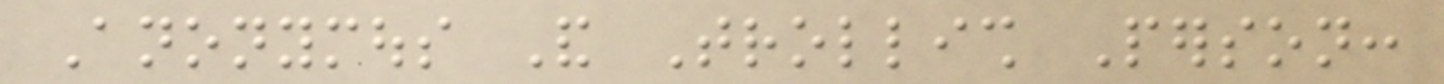Anonymous And Trollish Person:
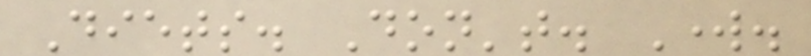Diets. Don't. Work.
